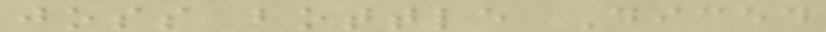joss bottle Diced
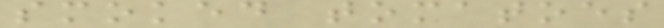smoked tomatoes
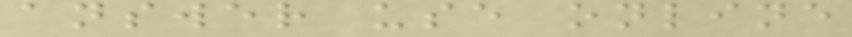answer use online
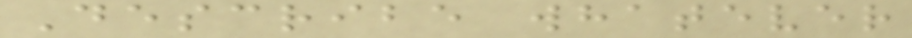Describe whatever
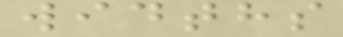widths
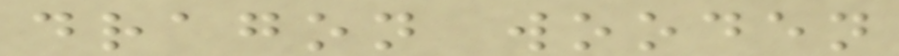dragon wooden
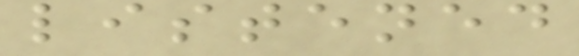listened
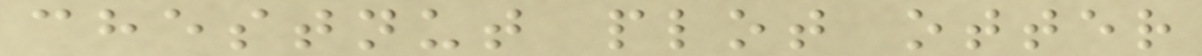chestnut plot otter
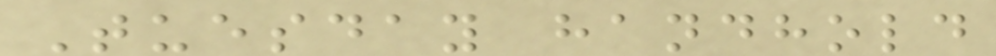Tuesday handhold
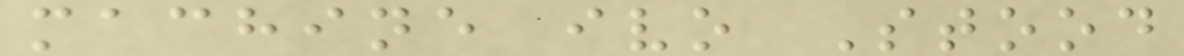machine ivo Stood
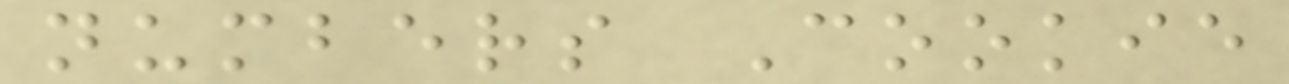numbers Cookie
